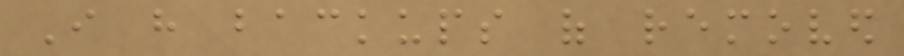I have backups of removed
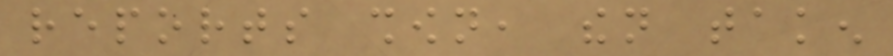reports shown, then taken
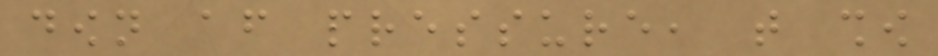down after pressure, that show
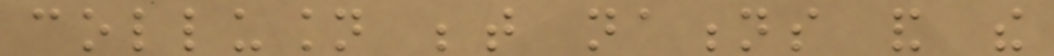collusion between nations and the
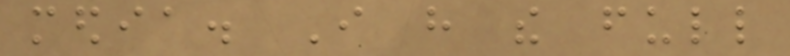media. I have the full
